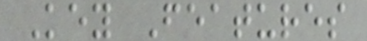Key Features
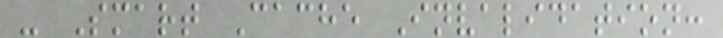- Smart Cache Invalidation:
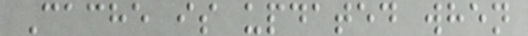Cache is updated when
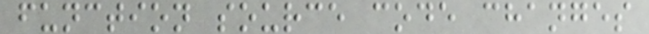function source code changes
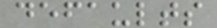defaults
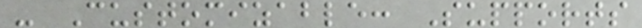- Customizable: Supports
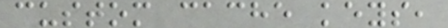custom cache keys,
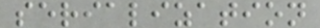serialization
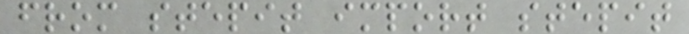from stepit import stepit
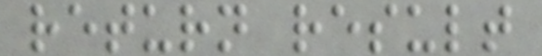return result
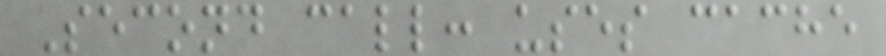Second call: uses cache
